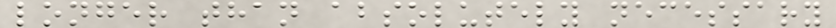longer than absolutely necessary
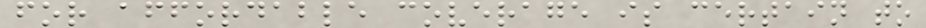for affordable coverage is certain to
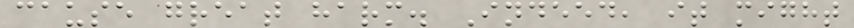cause great harm. Indeed, it might
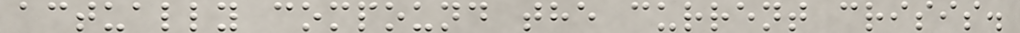actually compound the current crisis.
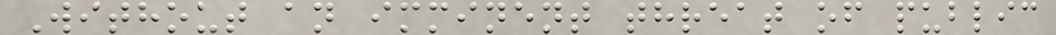Without an imminent threat of public
